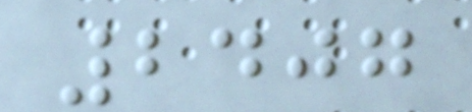2407
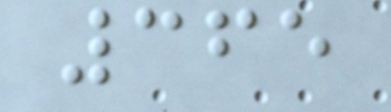365
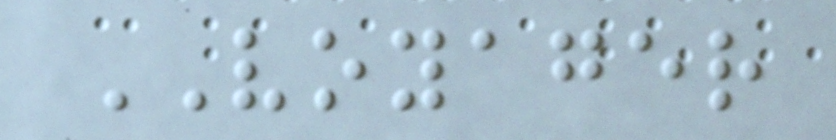VOYAGER
